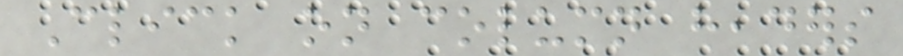Click on column headers
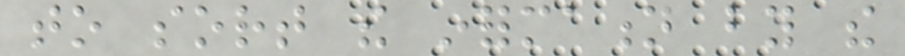to sort the information by the
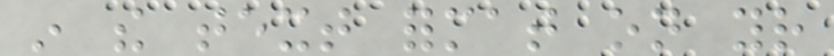in the text format on your
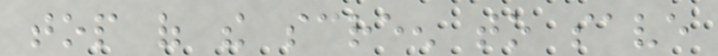top of the screen to save
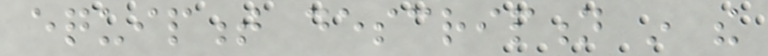equipment description in the
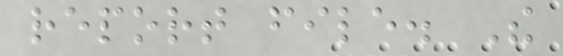report file. The
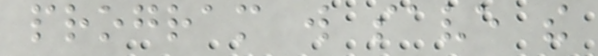program will save the
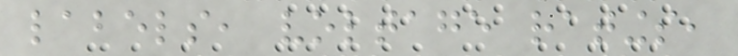labels, voltage ratings,
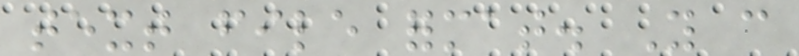text file format. You can
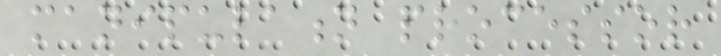manipulation processor
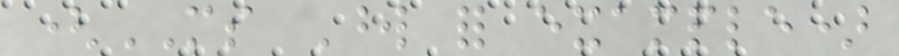(MS Word for example)
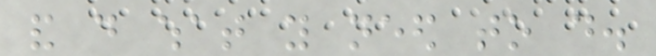and do what you need to do.
